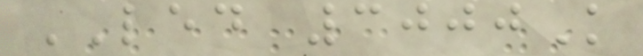LED 3000K
